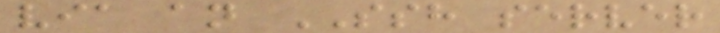via an SSH server
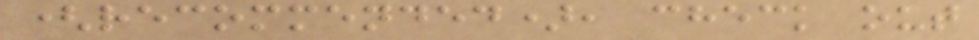(recommended), check out
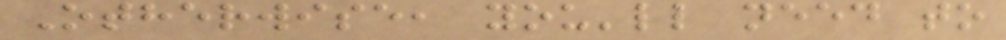Otherwise, you'll need to
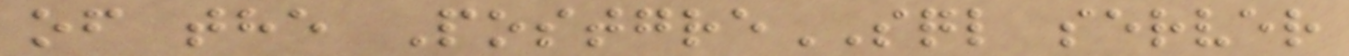of the PostgreSQL server
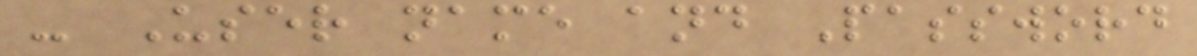- User name and Password
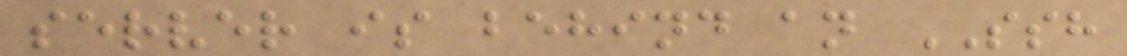server is behind an SSH
